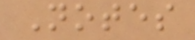Notes
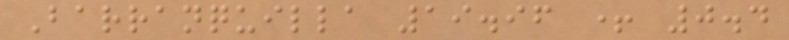Barranquilla 19.96 + 0.4
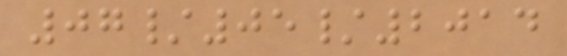07/05/2014
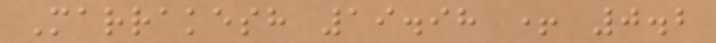Marrakesh 19.98 + 0.2
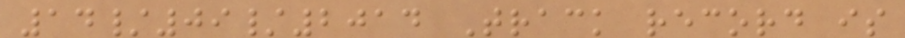14/09/2014 Track record is
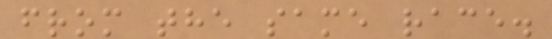from the same race.
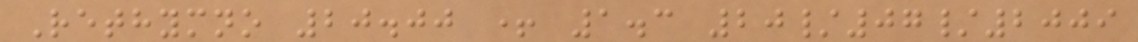Rethymno 20.00 + 1.3 20/07/2009
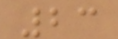23
